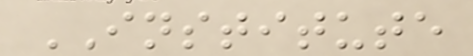INSTITUTE
